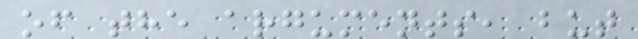of the arguments, but
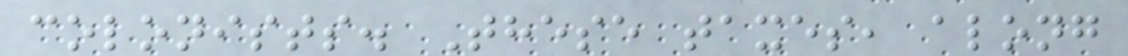colonists. These taxes, along
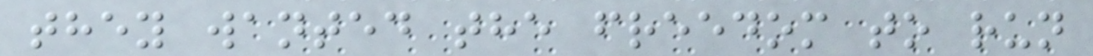they wanted the freedom to run
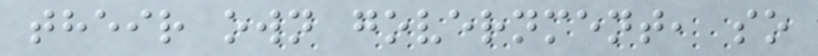their own government, so
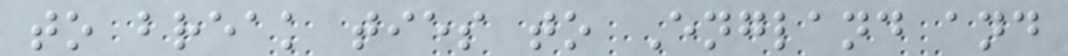to break ties to England and
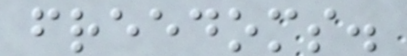freedoms.
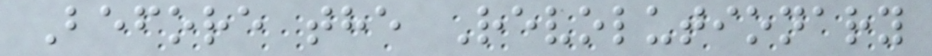Before the Revolutionary
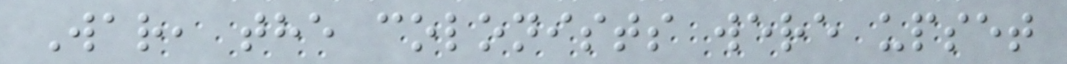War, the colonists were upset
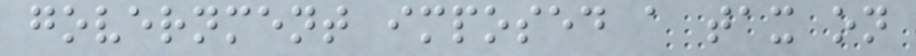government imposed a tax on
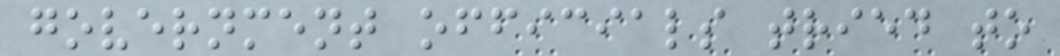government officials tried to
